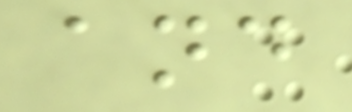and
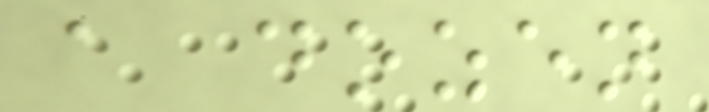a dozen
